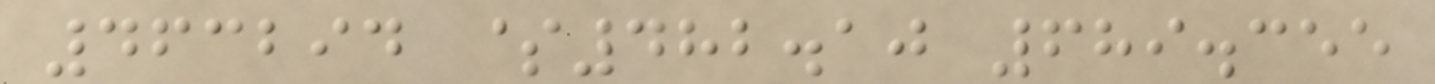463294 $482.10 689.355
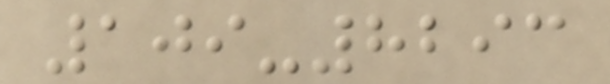109-8293
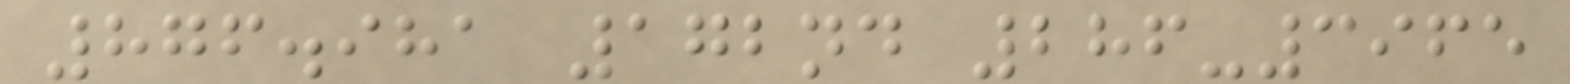876.981 172nd 286-3965
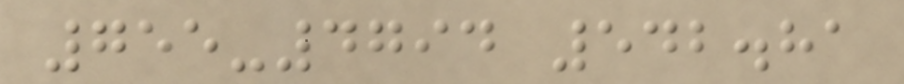755-4794 542.81
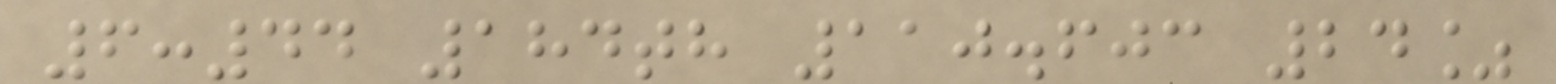6:44 184th 110.603 24%
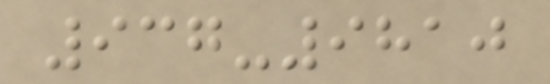937-9810
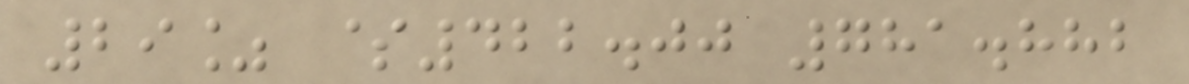29% $422.00 781.882
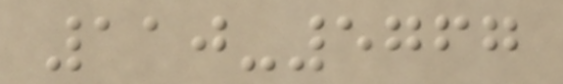110-5767
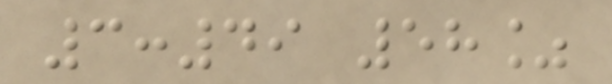3:49 58%
